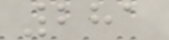281
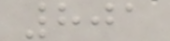801
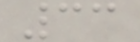33
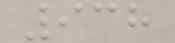938
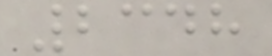2348
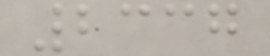2337
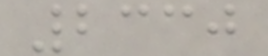2330
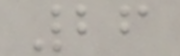26
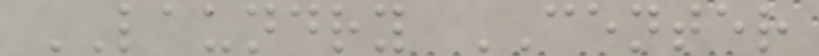LAUNDRY CENTER
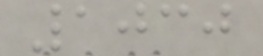1030
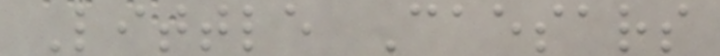Little Caesars
